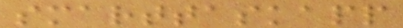smarttaskapp
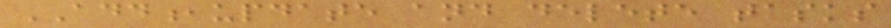ADD,update and delete tasks
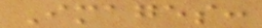Images:
